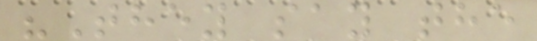"They say the
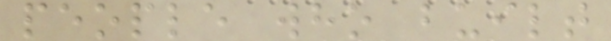people who built
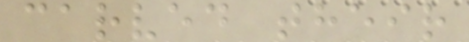carved their
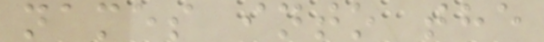names into the
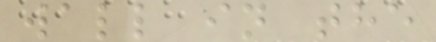wall in the
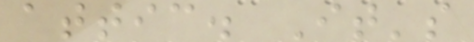attic. It's
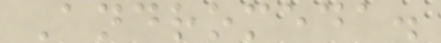Andromeda.
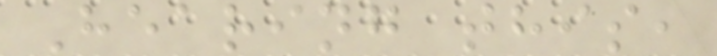Hearing this,
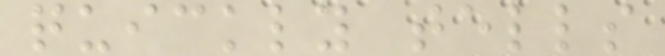quickly tells
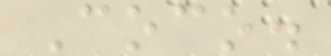Coco.
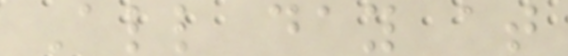All day at
